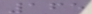165
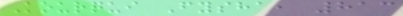Kourqui Fysha, 813
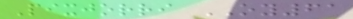Pixjorri OY61
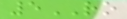5RO
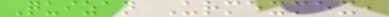Quizan Urmexmex,
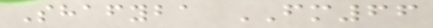Shafyba FM66
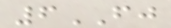6FJ
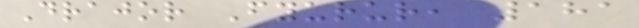Drajor Fyurur, 181
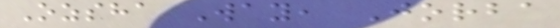Ozsha Way, Jorba
